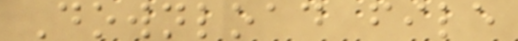Download file
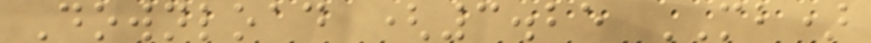Download (3.25 MB)
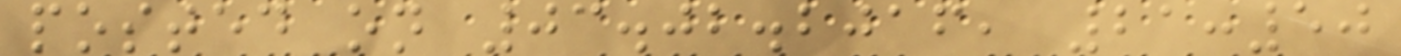posted on 03.02.2016, 21:50
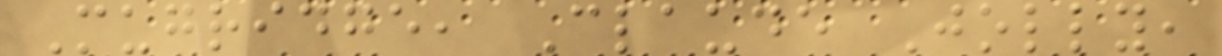Mugridge, Claude Jolly,
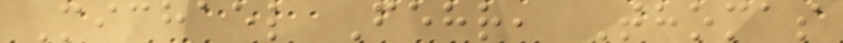Michael Fehr, Thomas
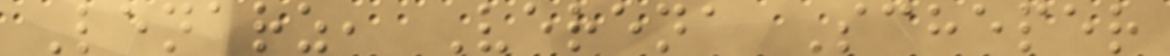Lenarz, Verena Scheper
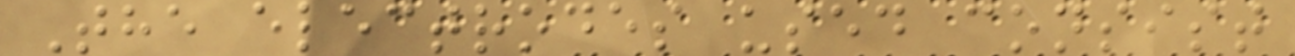The electrodes used consist
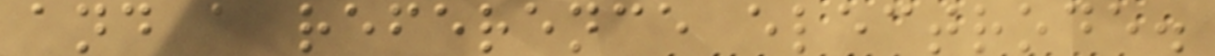and a reference electrode.
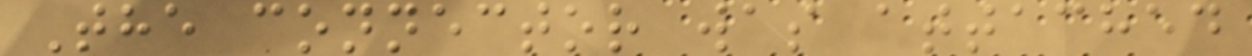The connector was attached
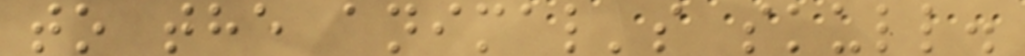to the animal's skull.
